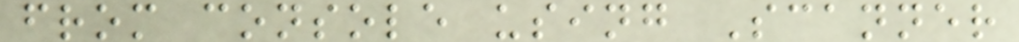from console using Scanner
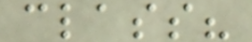class?
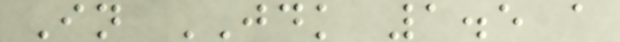In JDK 1.5 a
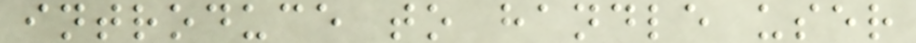introduce to handle user
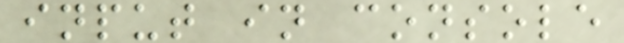input in console
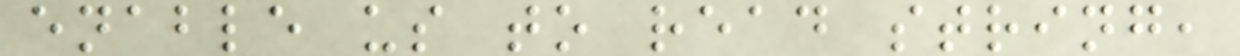enable us to read string,
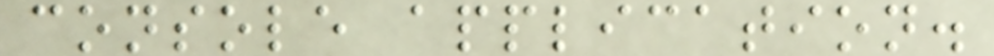console application.
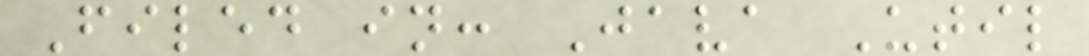Filed in: Java Util
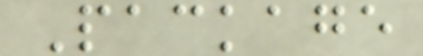Package
